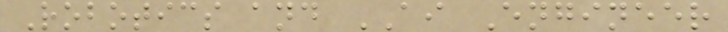Robotics and AI Engineer
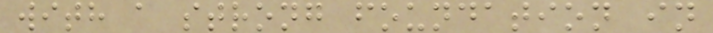with a strong foundation in
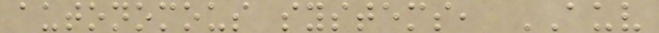autonomous systems, AUV
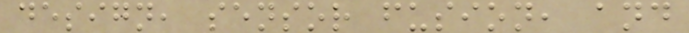design, sensor fusion, and
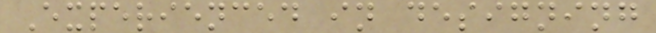Experienced in designing
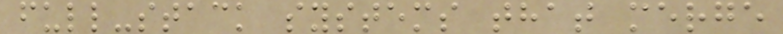full-stack systems that merge
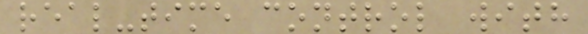real-time control with
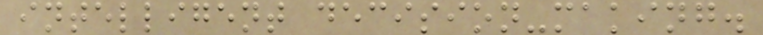intelligent decision-making.
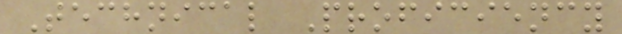Technical Proficiency
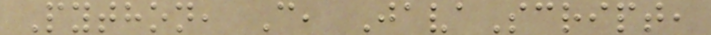Python, C, JavaScript,
